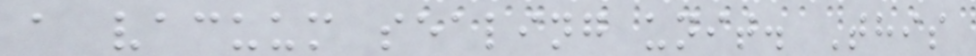a vacuum sealing unit. This
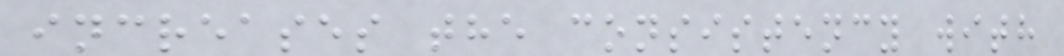increases the consistency with
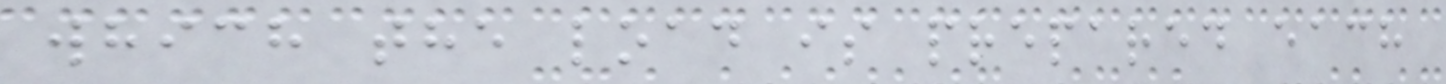which the load is prepared each
